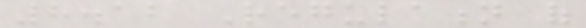8.12 Regulation of
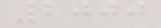2000
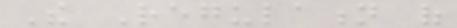The Regulation of
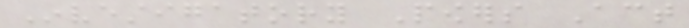Investigatory Powers Act
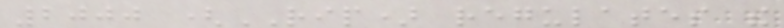2000 (RIP) regulates the
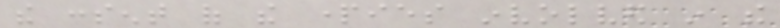the consent of the parties involved in the
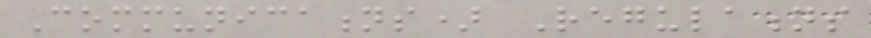Communications) Regulations
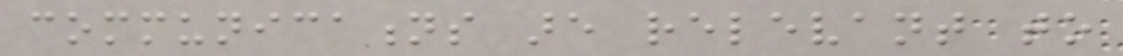communications are relevant to
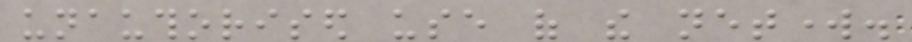unauthorised use of the network.
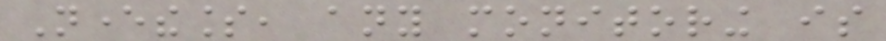Nevertheless, any monitoring is
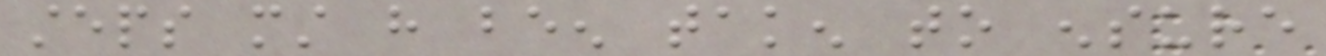steps must have been taken to ensure
